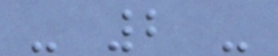- 2 -
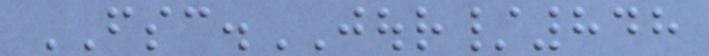FSC.JOUR/848
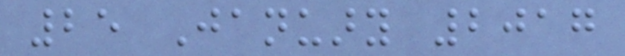25 January 2017
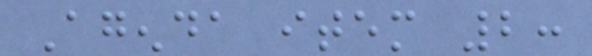Agenda item 2:
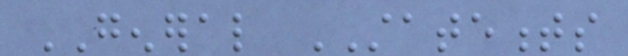GENERAL STATEMENTS
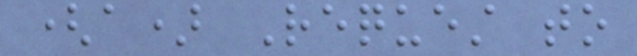(a) Request to
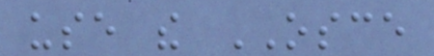use the OSCE
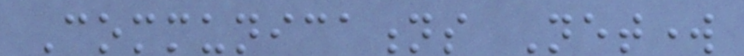Communications Network
